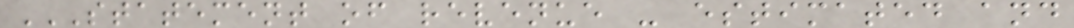STATEMENT OF REVENUE - ESTIMATED AND
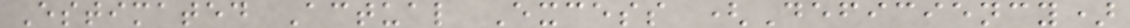Estimated Actual Excess (Deficiency)
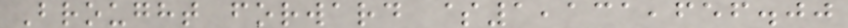Brought forward $1,131,656.00
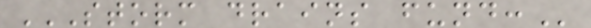STORM DRAINS FUND:
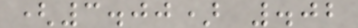(3.00) .02
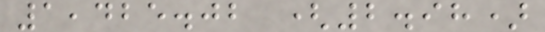1,425.02 (2.98)
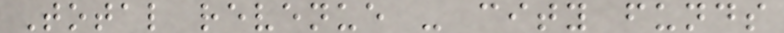Total revenue - city funds
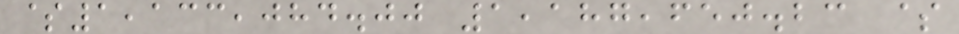$1,133,084.00 1,187,650.23 $
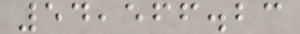54,566.23
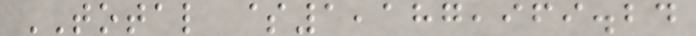TOTAL $1,187,969.24
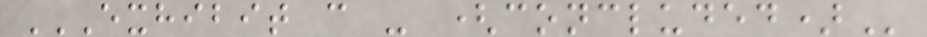EXHIBIT C - (CONCLUDED)
